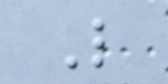L
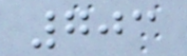703
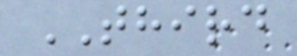THIRD
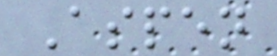Aspen
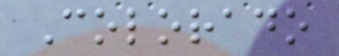Colorado
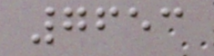7653
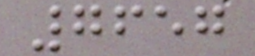7657
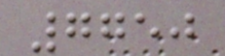7750
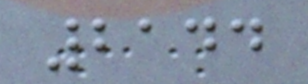2144
